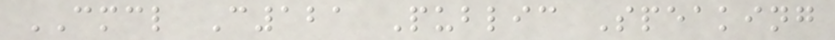CMCL C121 Public Speaking
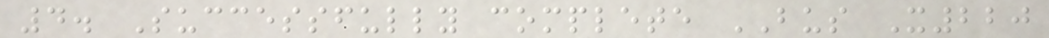4. Successfully complete BUS X220
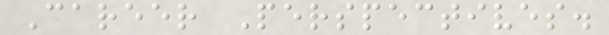Career Perspectives.
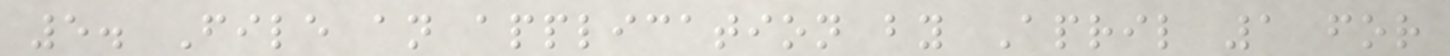5. File an application by April 1 for
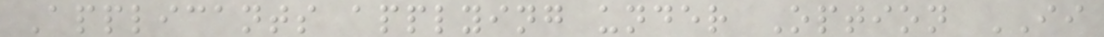Applicants applying under Option II
